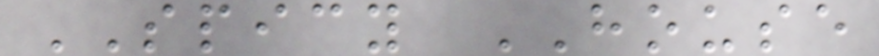SPICY HOUSE
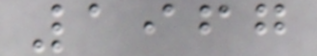1967
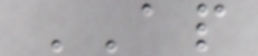AP
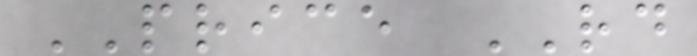PRICE RD
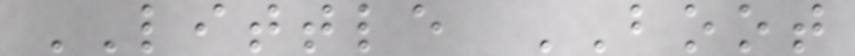LITTLE BOOT
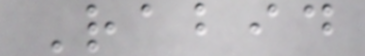Rabid
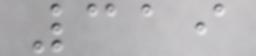319
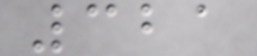321
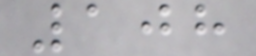108
